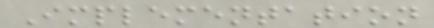Implementation
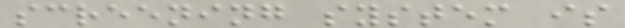screening system is
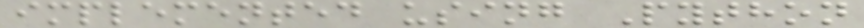implemented using Python
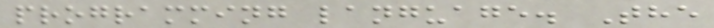programming language. The
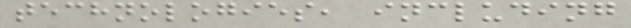technologies, including
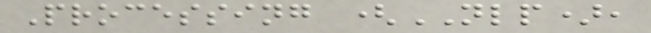Processing (NLP),
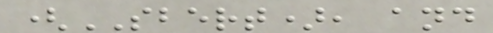(SBERT), and
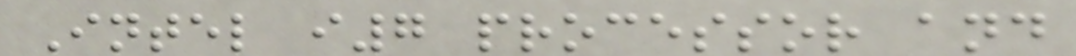Intel i7 processor and
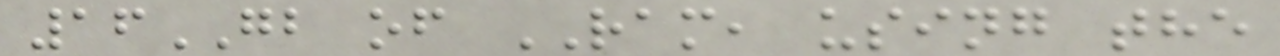16GB of RAM, using the
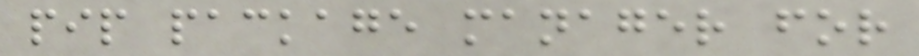pip package manager for
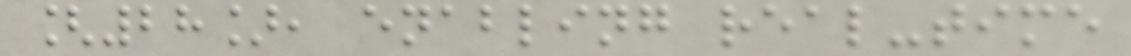[28], enabling real-time
